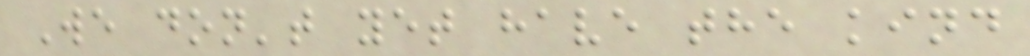We don't yet have the kind
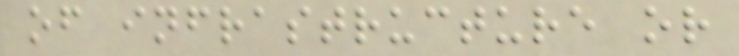of infrastructure or
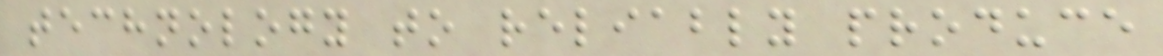technology to reliably produce
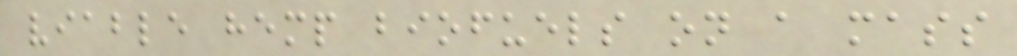viable hemp biofuels on a mass
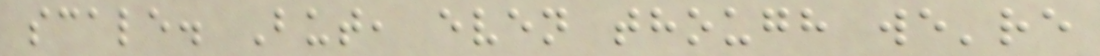scale. But, even though we're
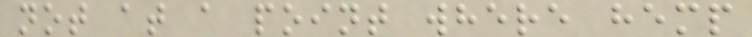not at a point where hemp
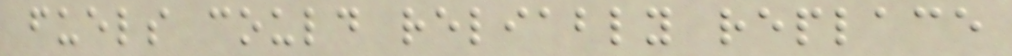fuels could reliably replace
